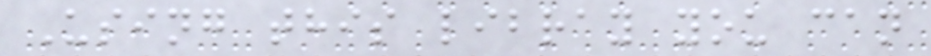Using this libray you can
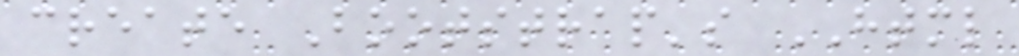create Bootstrap's HTML
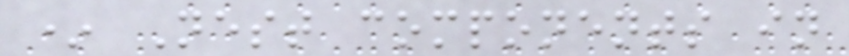* Nest components in
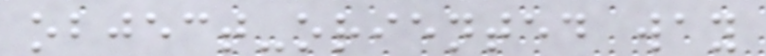object-oriented way
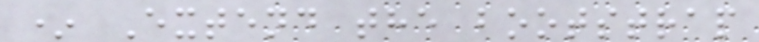* Extend the bootstrap
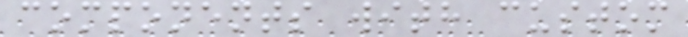components with custom
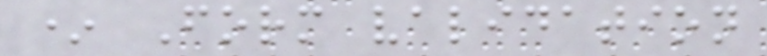* Form validation
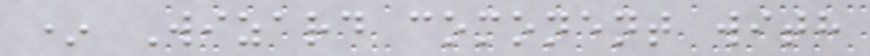* Wizard comonent with
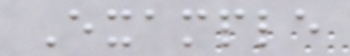Example
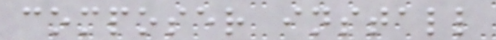composer install
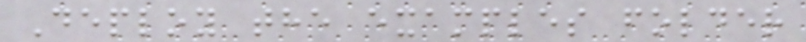Deploy the examples folder
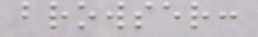browser:
